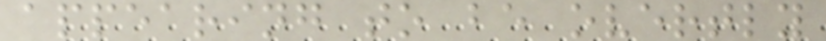appearing to be overtly
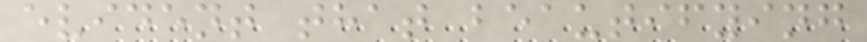evident that beautifying
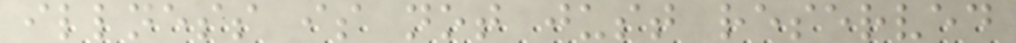illness is not just reserved
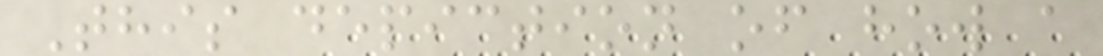This depiction of how a
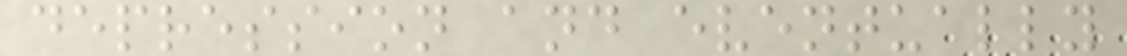depression and eventually
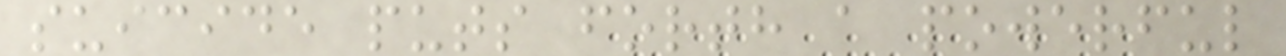suicide puts forth a powerful
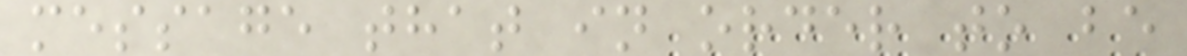message that in order to be
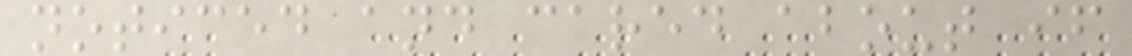noticed and cared about if
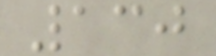130
